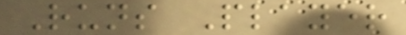Runs Player
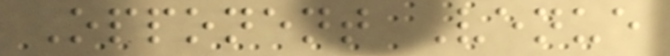Opponent Venue
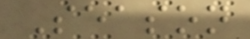Season
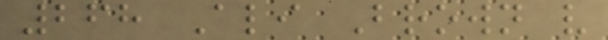268 Ali Brown v
